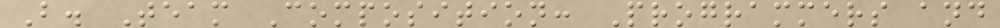B. Team Composition: Programmers and
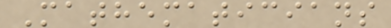Mathematicians
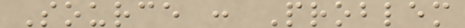Source : Problem
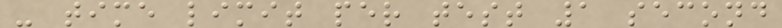- time limit per test 1 second
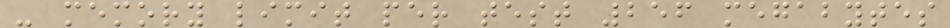- memory limit per test 256 megabytes
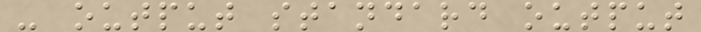- output standard output
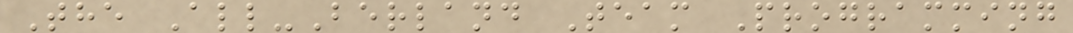The All-Berland Team Programming
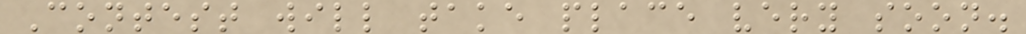Contest will take place very soon.
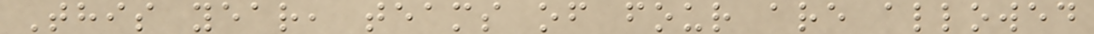This year, teams of four are allowed
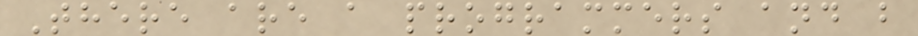There are a programmers and b
